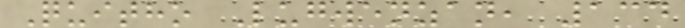Quitho Lugwenzan, 134
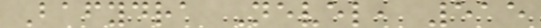Bafydra Nevel, 515
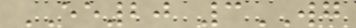EE20 3WG
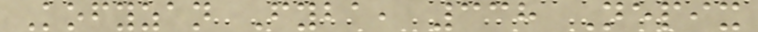Kofyzan Fyba, 338 Nepix
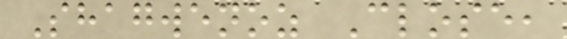Shagwenoz Close,
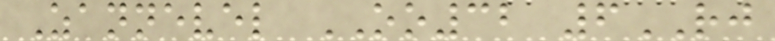Zannevel OO32 6RJ
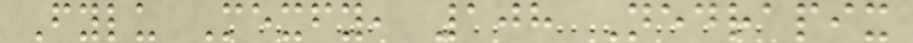Fylu Mexfy, 108 Nedrapix
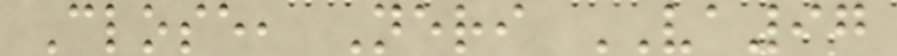Close, Neri VA97
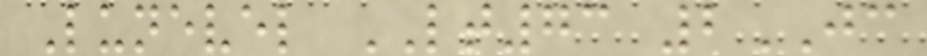Lunevel LT73 2JC
